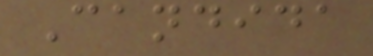Candida
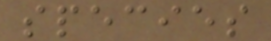species
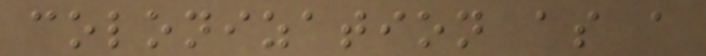colonization as a
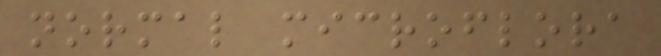normal microflora
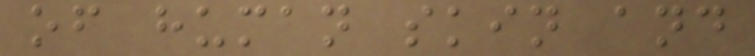of human skin and
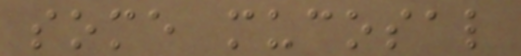some mucosal
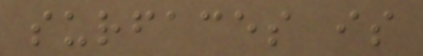surfaces is
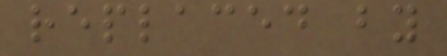replaced by
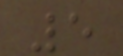5
